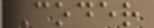Coder
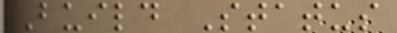Build Status
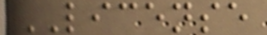LICENSE
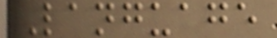Language
